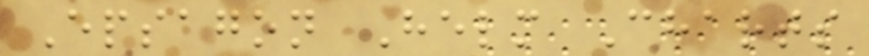Epsagon Helm Charts
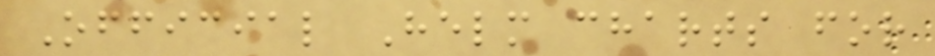Official Helm charts for
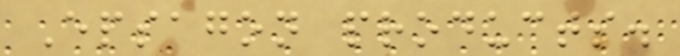Epsagon products.
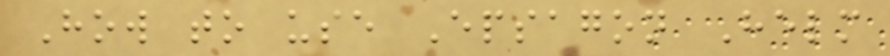How to use Epsagon Helm
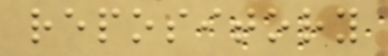repository
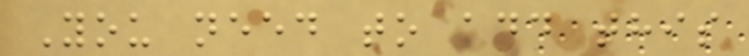You need to add this
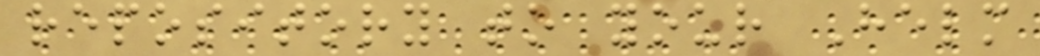repository to your Helm
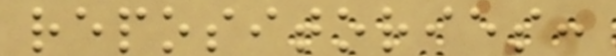repositories:
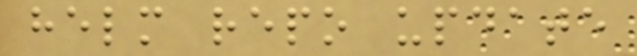helm repo update
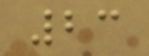23
